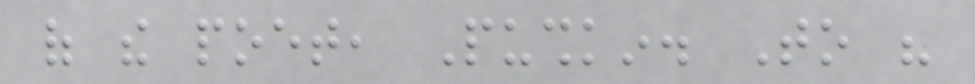of the poet, Pushkin. To his
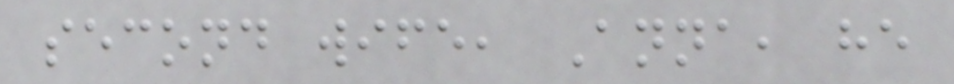second wife, Anna, he
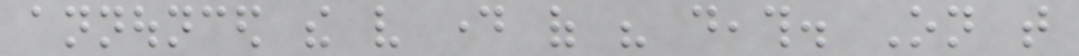announced the very day of his death. On that
